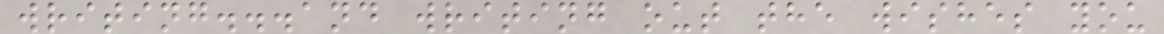writing...and writing out the wishes you
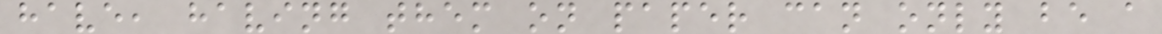have, having them on paper can only be a
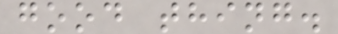good thing.
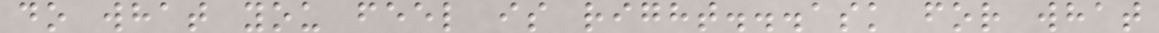do what you feel is right...ask for what
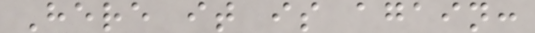Here it is again:
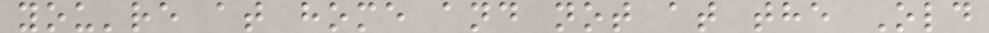you're at home and not at the Old
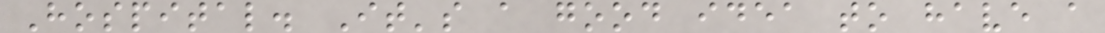Hospital. It's a good idea to have a
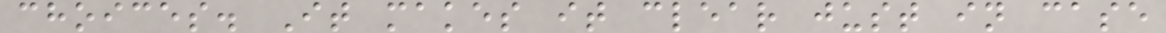choices. It makes it clear just in case
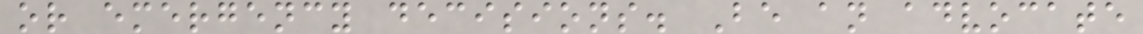or emergency decisions. Be an advocate
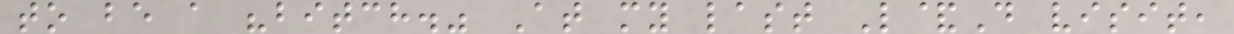to be a "bitch." At my last L&D visit,
